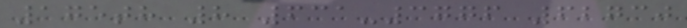175th 8 631-3776 62730
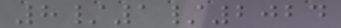8/1/2024
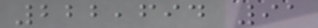222,694 91
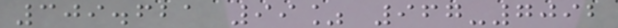309.621 99% 967-7092
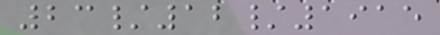23/12/1915
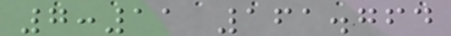7:11 161.764
